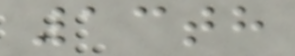13th
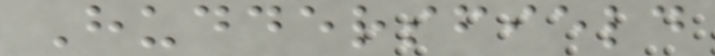Huddersfield
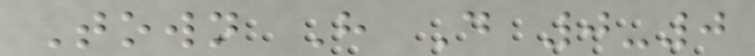Town H D 0-0
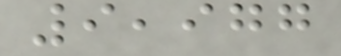9,977
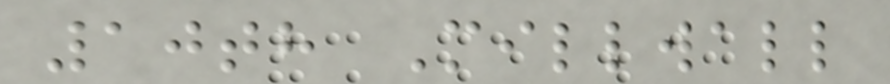10th Millwall
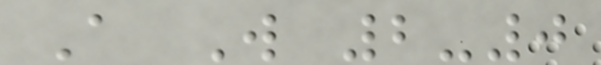A W 2-0
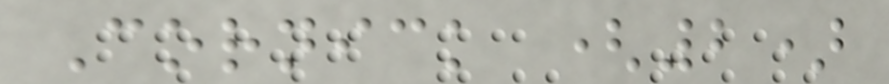Cornick (2)
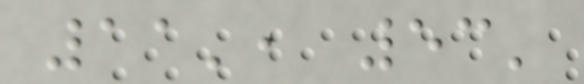11', 53'
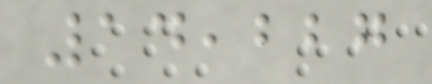14,227
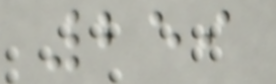259
